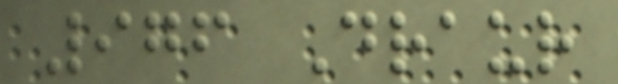976 Draur
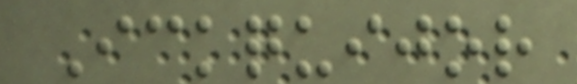Ickquijor
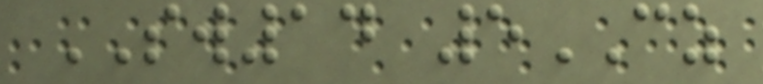SW14 5CZ
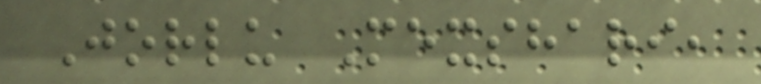Jorlu Mexshari,
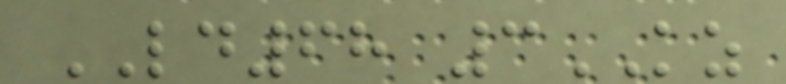LD68 3KZ
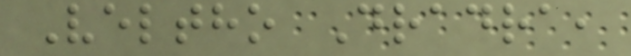Veltho Dradra,
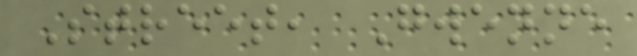Street, Gwenne
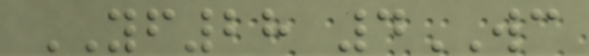YF28 4WC
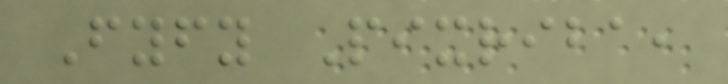Fyfy Pixriba,
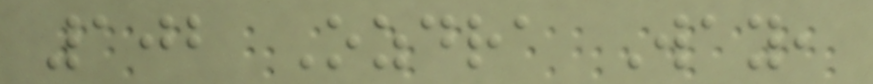102 Ozdra Way,
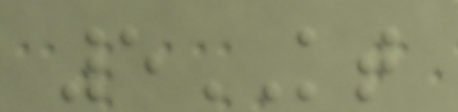5KT
